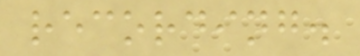recording.
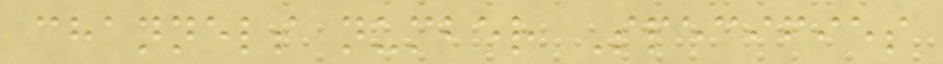channels number Specifies
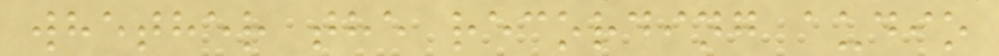whether the recording audio
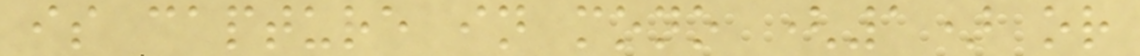is capture in mono (1) or
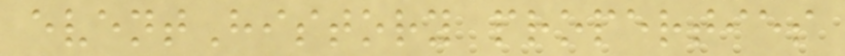eventHistory properties
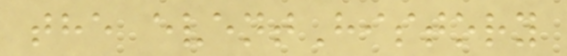the eventHistory
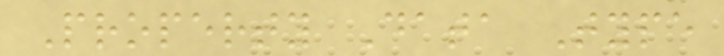Property Data Type
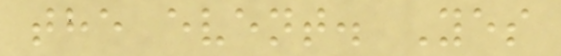the event. Yes
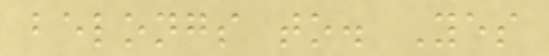belongs to. Yes
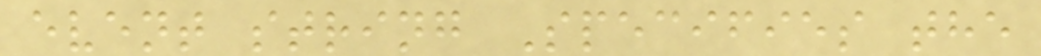event string Specifies the
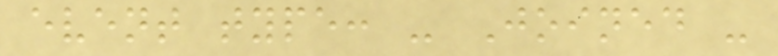event type: - Joined -
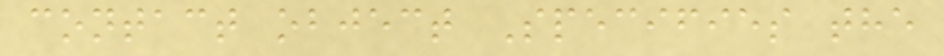contact object Specifies the
